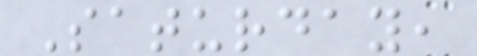Saturday,
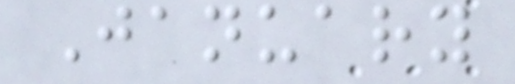January
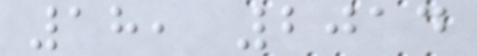18, 2014
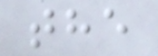the
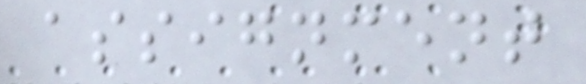assignment
